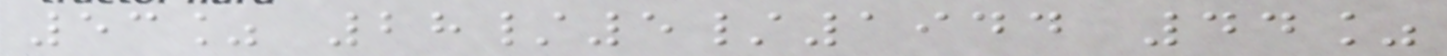53% 28/5/1944 44%
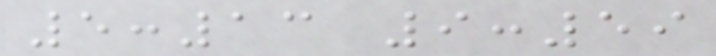5:13 9:59
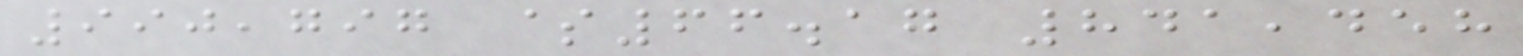990,797 $66.17 841,458
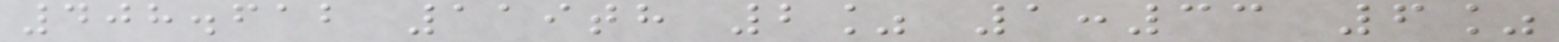408.612 119th 2% 1:33 6%
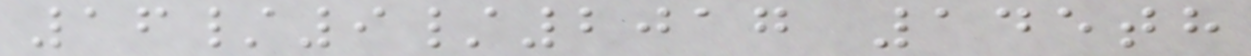16/9/2017 145th
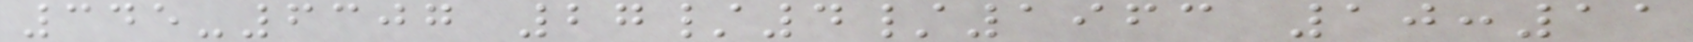345-6307 27/4/1963 10:11
